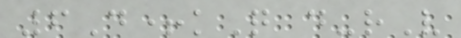6D+kQ d-rV
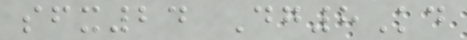sfx24 Dg8Kd
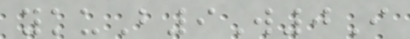ykuB9W0I
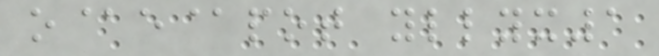o@e@pot yllyx1
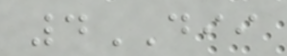4DII
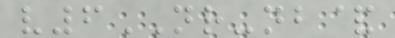v6NR-nb&
